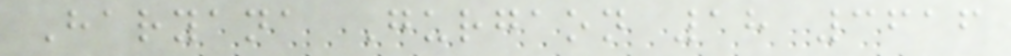Haryana Gurgaon 18 3616
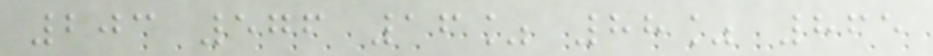203 576 16% 88% 865
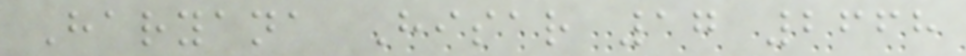Haryana Hisar 17 2668
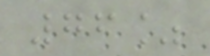76%
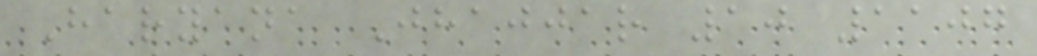Haryana Jhajjar 10 1107
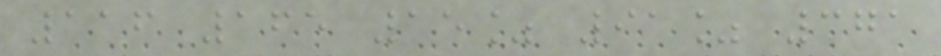116 165 15% 91% 371
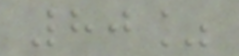80%
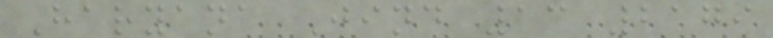Haryana Jind 13 2179
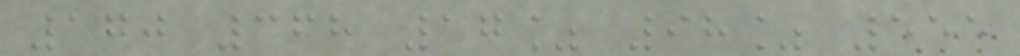170 368 17% 98% 555
